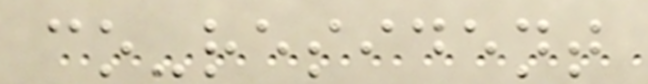co-resident
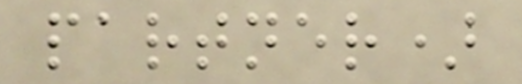partner)
